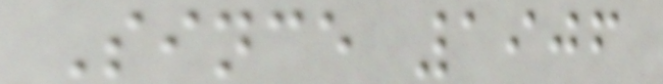Since 1906
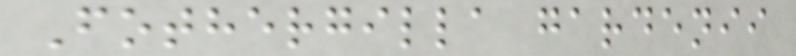Fothergilla gardenii
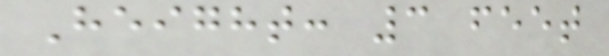Height: 3 feet
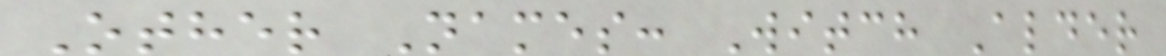Other Names: Witch Alder
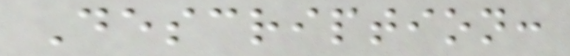Description:
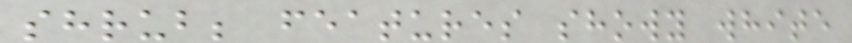shrub; features showy white
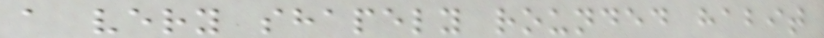a very shapely rounded habit
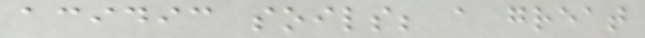acidic soils; a great
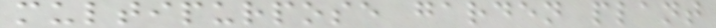multipurpose garden plant
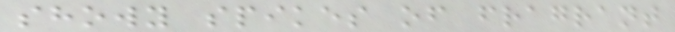showy spikes of fragrant
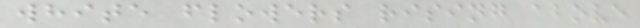white flowers rising above
